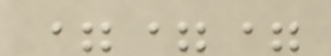===
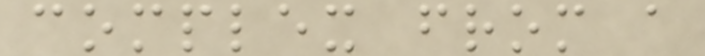complex from a
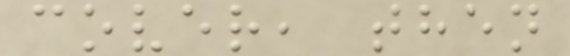cover, then
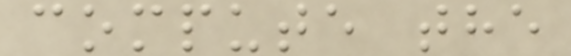compute the
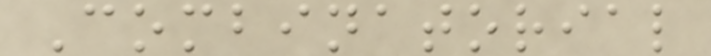Combinatorial
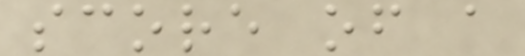score of a
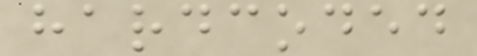hardcoded
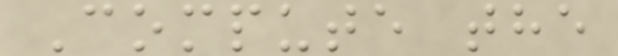Compute the
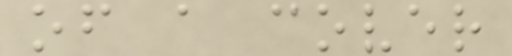of a cover
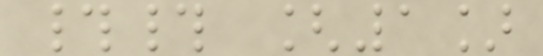## [1]
